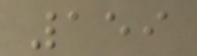159
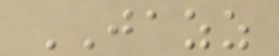JAZZ
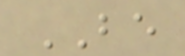BE
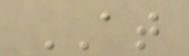AT
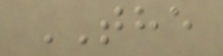THE
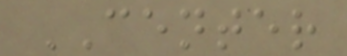CENTER
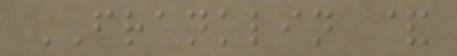FRANKLIN &
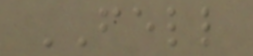FELL
